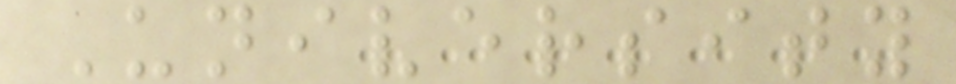University
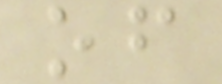of
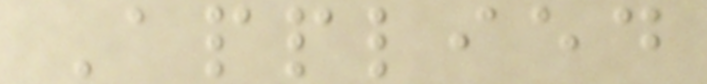Applied
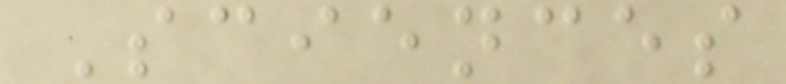Sciences
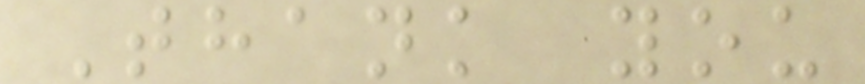Thank you
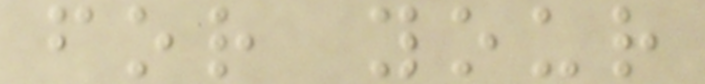for your
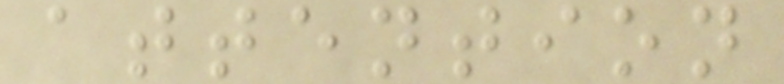attention
